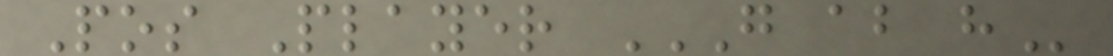Pos Player G AB H
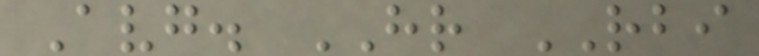Avg. HR RBI
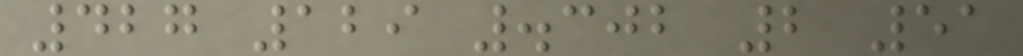427 129 .302 2 51
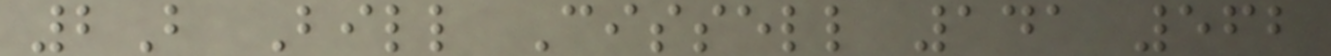2B Bill Cissell 141 562
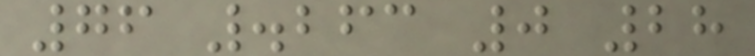76 .263 0 28
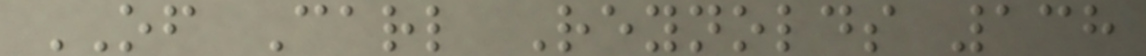OF Carl Reynolds 138
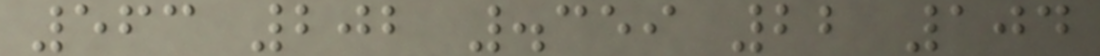563 202 .359 22 104
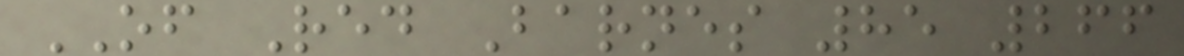OF Red Barnes 85 266
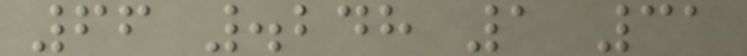66 .248 1 31
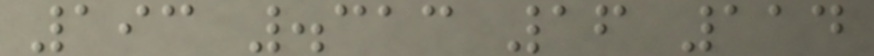193 .313 16 114
